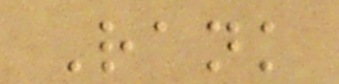Rank
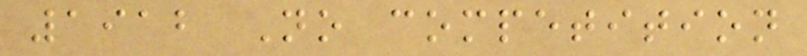1912 No competition
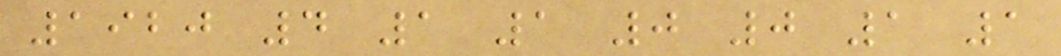1920 4 1 1 0 0 1 1
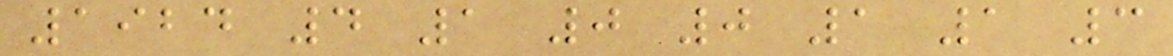1924 4 1 0 0 1 1 3
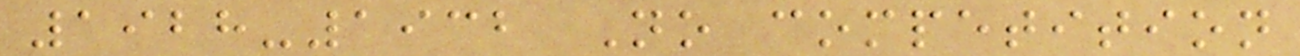1928-1932 No competition
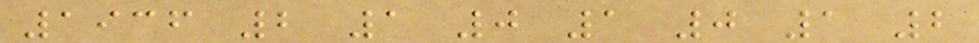1936 2 1 0 1 0 1 2
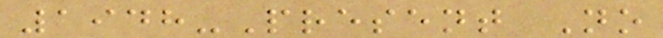1948-Present No
